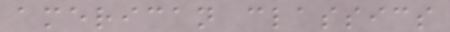american classics
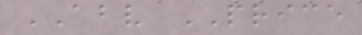ABV PRICE
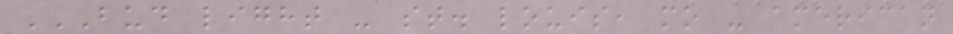BUD LIGHT - ST. LOUIS, MO - AMERICAN
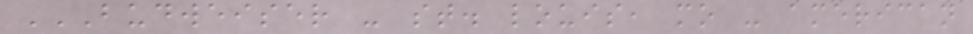BUDWEISER - ST. LOUIS, MO - AMERICAN
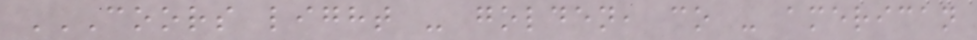COORS LIGHT - GOLDEN, CO - AMERICAN
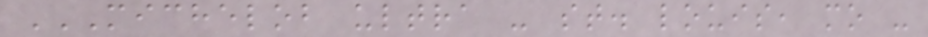MICHELOB ULTRA - ST. LOUIS, MO -
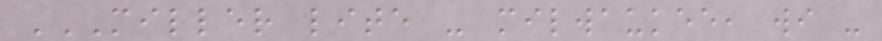MILLER LITE - MILWAUKEE, WI -
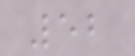52
